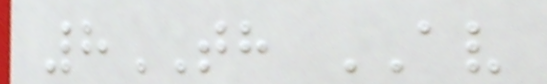8TH AV
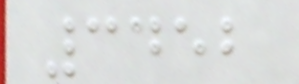3452
